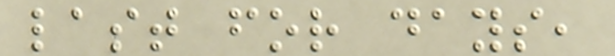last for days,
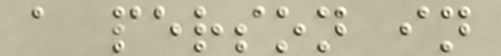a person in
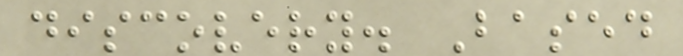discovery. Based
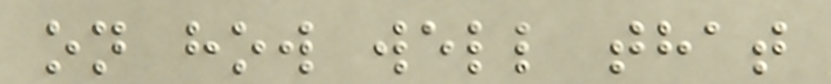on how well that
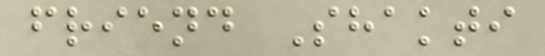friend Shakti
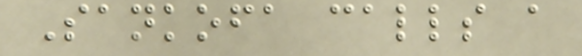Sankofa calls a
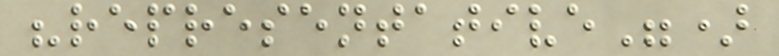"representative")
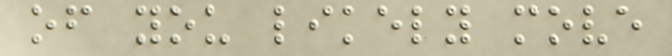of you likely move
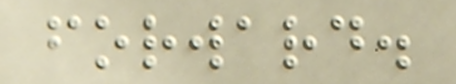forward.
